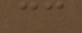cc
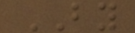BY
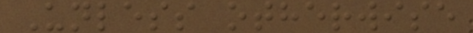Unless otherwise
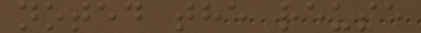noted the reuse
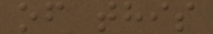of this
